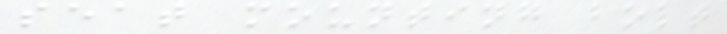seat mounting bolt
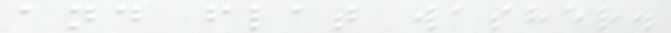and flat washer.
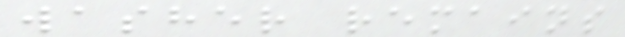washer remains
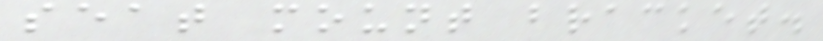seat mount bracket.
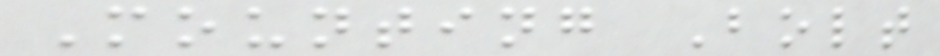Mounting Bolt
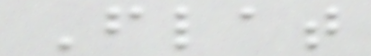Flat
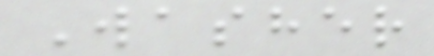Washer
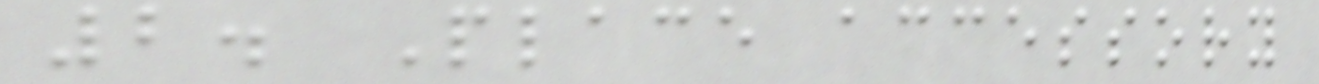2. Place accessory
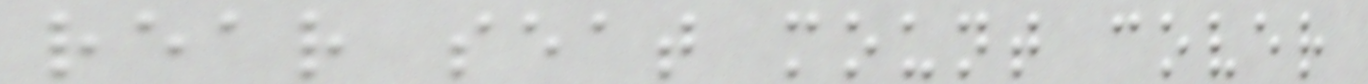rear seat mount cover
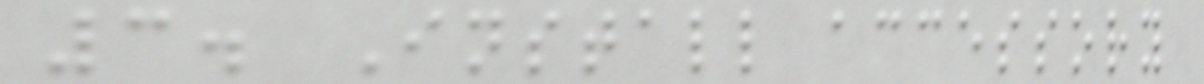3. Install accessory
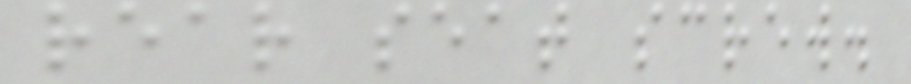rear seat screw.
